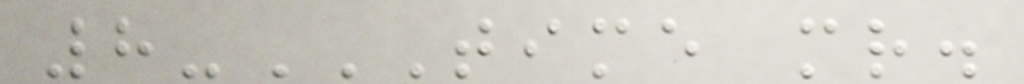8-TIME MR.
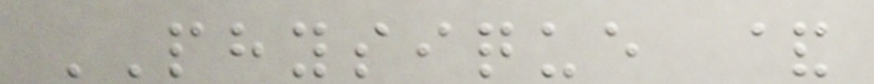PHYSIQUE &
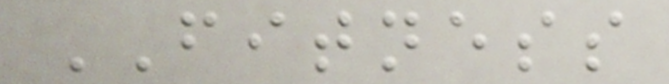FITNESS
